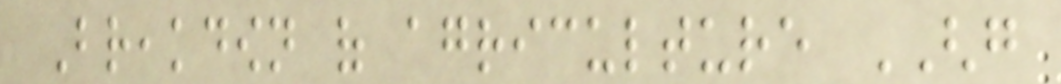Breakdown of agriculture GHG
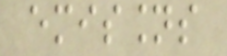emissions
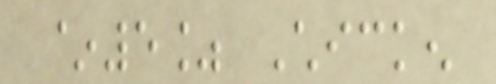~5% Chicken
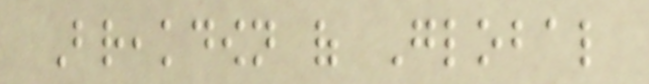Breakdown of Global
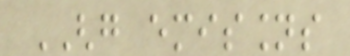GHG emissions
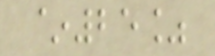~25%
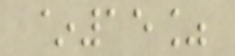~15%
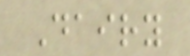Dairy
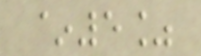~5%
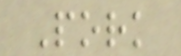Pork
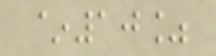~10%
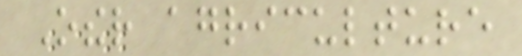Other agriculture
